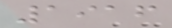1916
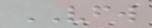VFW
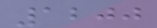1200
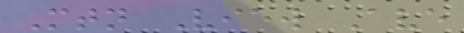Mtn View Ave
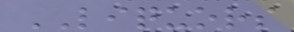LIQUORS
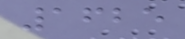1625
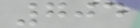704
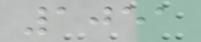1051
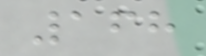168
